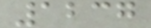1237
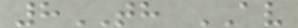8TH AV
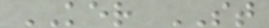KER ST
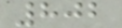802
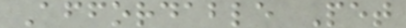Affordable Pet
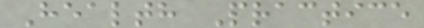Health Practice
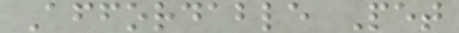Affordable Pet
